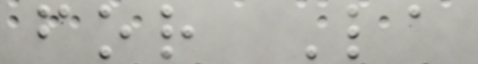for La
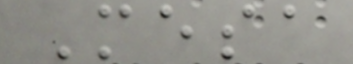Mesa
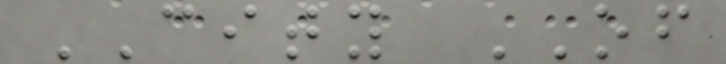CITY OF
